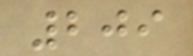209
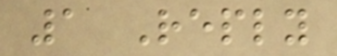1 Reply
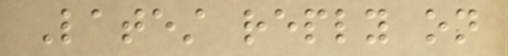Latest reply on
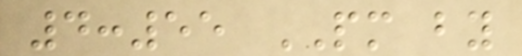4:55 PM by
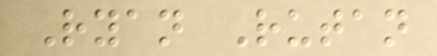Ryan Rutan
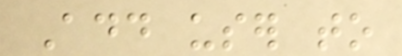Add user to
